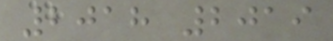2018 2019
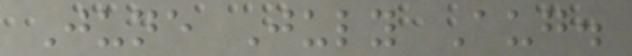June July Aug.
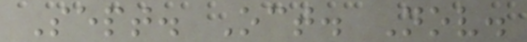Sept. Oct. Nov.
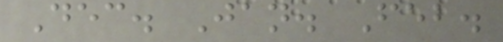Dec. Jan. Feb.
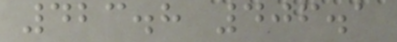423.8 406.1
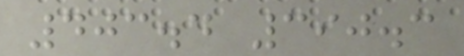403.4 390.3
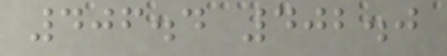406.4 402.0
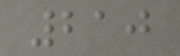210
